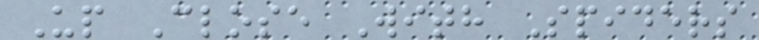Up Close With Spiders
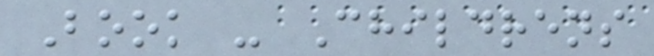Book - Childrens
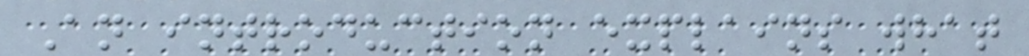An introduction explains what
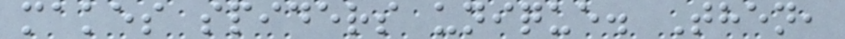makes spiders unique. Then,
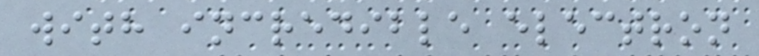with incredible electron
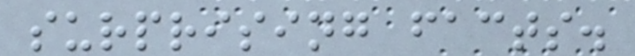surprising facts.
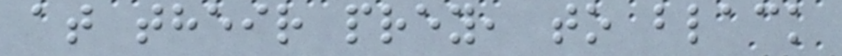at their prey, to black
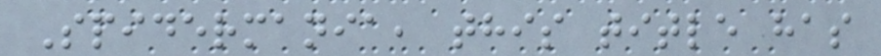Spidermania, this title has
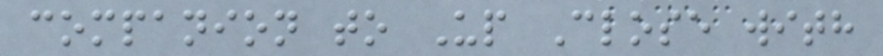companion to Up Close with
